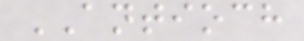ANTIOCH
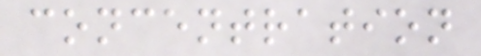concentration
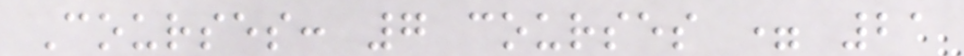Courses: 7 courses = 21
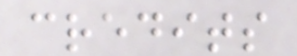credits
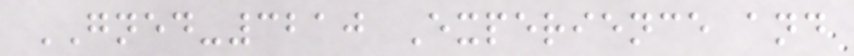GNED-3210 Experience and
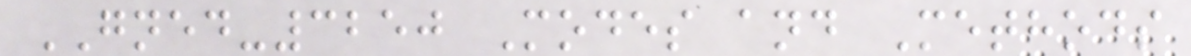GNED-3250 Modes and Methods
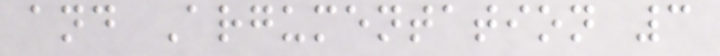and Argumentation 3
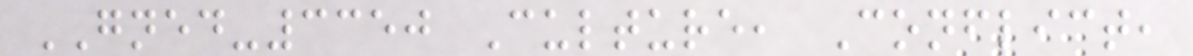GNED-3350 Culture, Conflict,
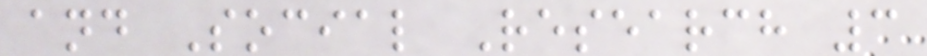and Social Research 3
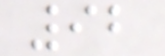92
